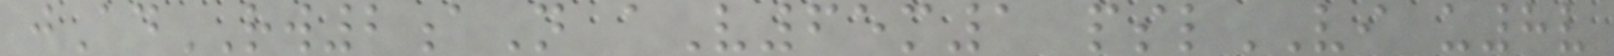jAdRW2aN aV65m1 pslVI u8v
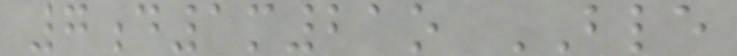7d1m21o BLE
